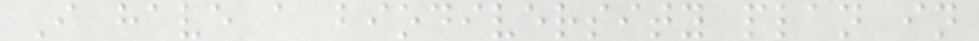I have a biodiversity plan in
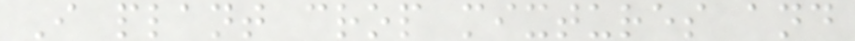I plant crop mixtures and
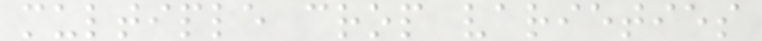multiple crop varieties
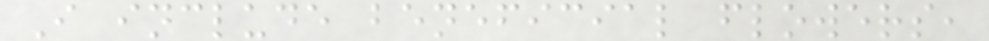I include beneficial flowers,
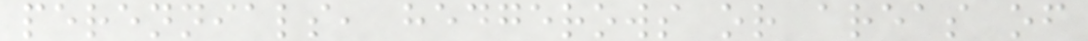perennials, hedgerows or areas of
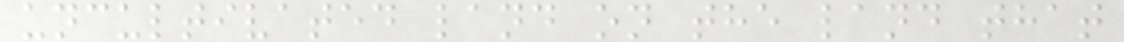uncultivated land on the land that
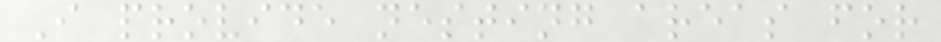I provide nesting areas for
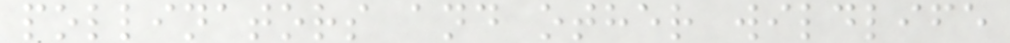pollinators and other wildlife
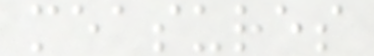measures
